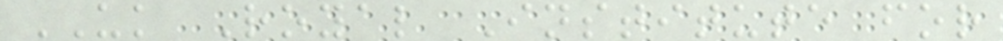UK Royal Institute for
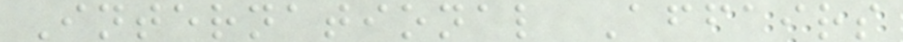International Affairs
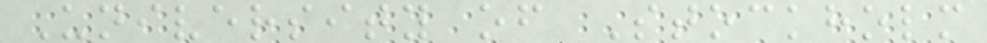University of Stockholm
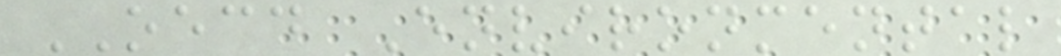OECD Environmental
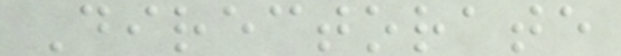Directorate
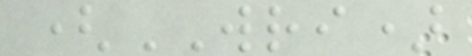(WRI)
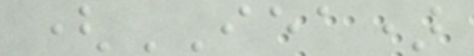(IEA)
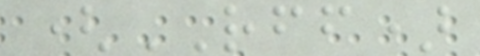(RFF)
